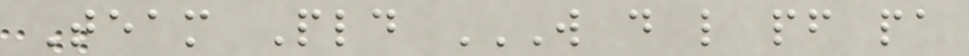Team Pld W D L PF PA
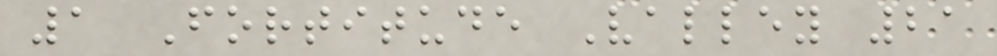1 Fortitude Valley 21
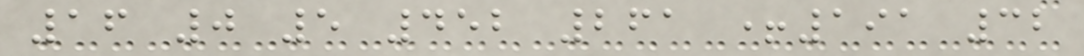16 0 5 452 261 +191 32
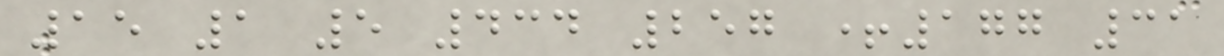15 1 5 434 257 +177 31
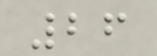26
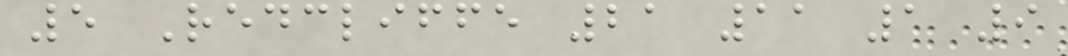5 Redcliffe 21 11 1 9
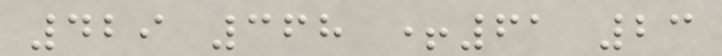429 368 +61 23
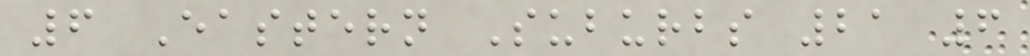6 Eastern Suburbs 21 6
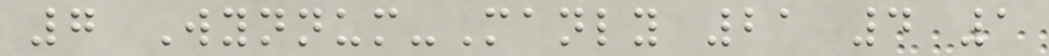7 Wynnum-Manly 21 4 1
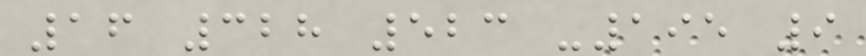16 328 523 -195 9
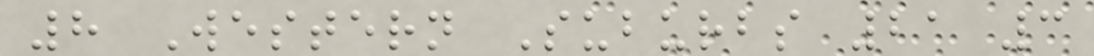8 Western Suburbs 21 3
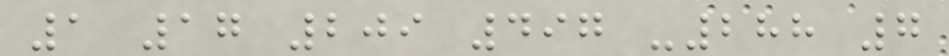1 17 209 497 -288 7
